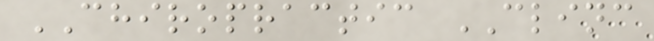CHIROPRACTIC CLINC
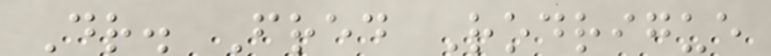Dr. Fred Rodrigue
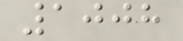1008
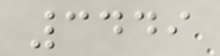3449
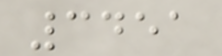3451
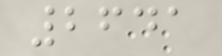2641
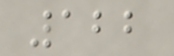122
